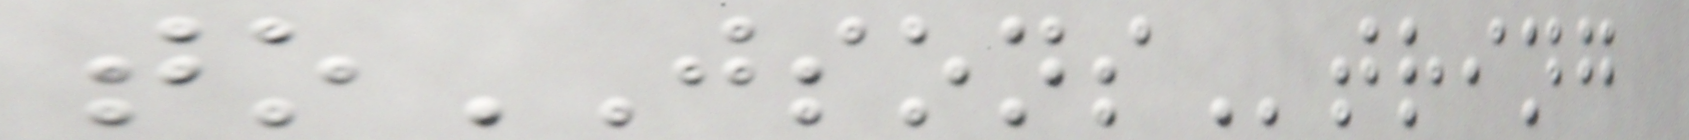toJSONString
